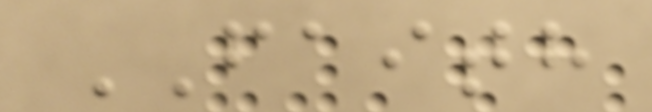FAITH
